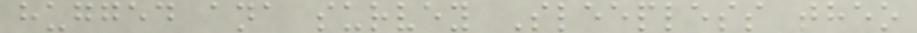hugged ana survey Sleepless theo
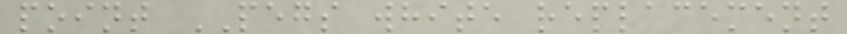point PEGS white replacement
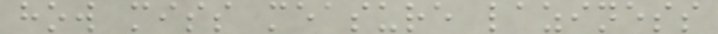how miss measure laziness
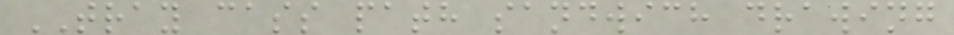TRAY cass path sandwich drawing
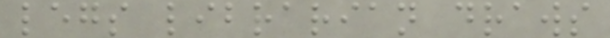legs librarian draws
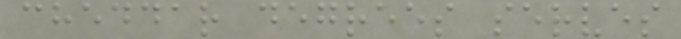cheddar degrees serves
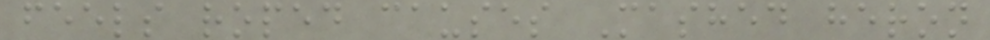feels roped causes Mashed heron
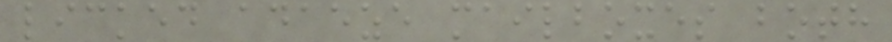licked adaeze mailboxes both
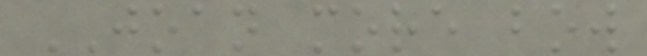JOAN more bow
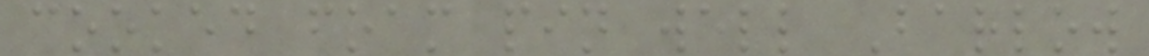cooked foam pin well Barlow
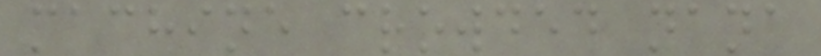machine crowded nana
